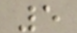5
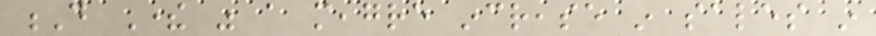D There was a meagre increase in sales in
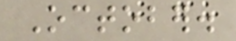October.
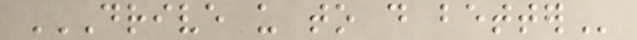DRIVE US TO DO BETTER
